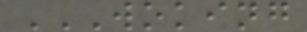WOKING
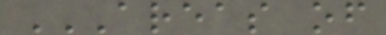AREAS OF
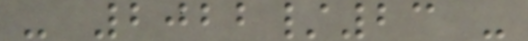- 2022/23 -
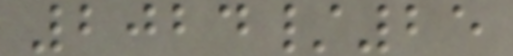2024/25
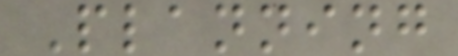Planning
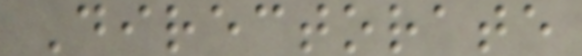Directorate
